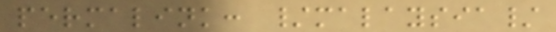permalink: /malaysia/
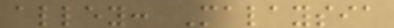alley: Malaysia
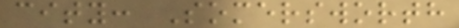city: Somersworth
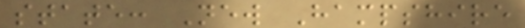state: New Hampshire
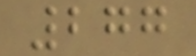277
